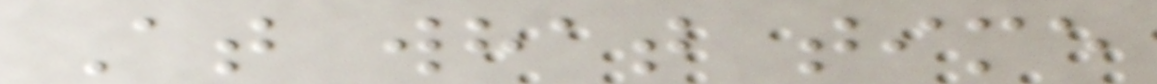At what time
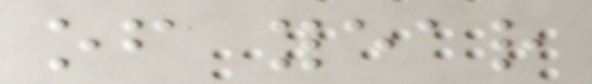of year
